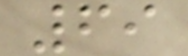69
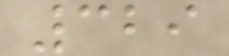329
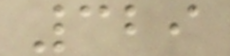329
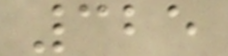325
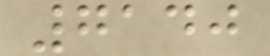7140
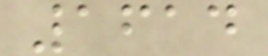1614
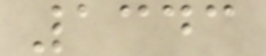1343
